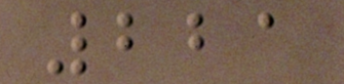221
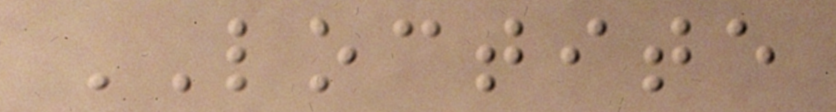LOCTITE
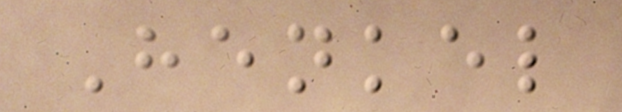Henkel
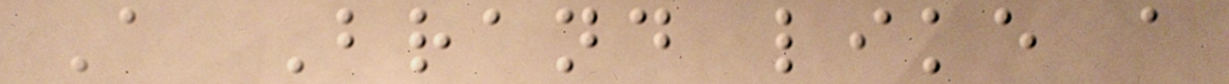A Brand like a
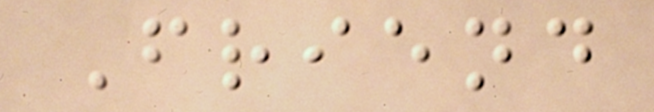Friend
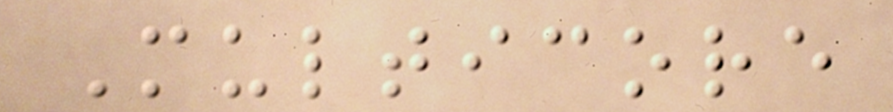Multicore
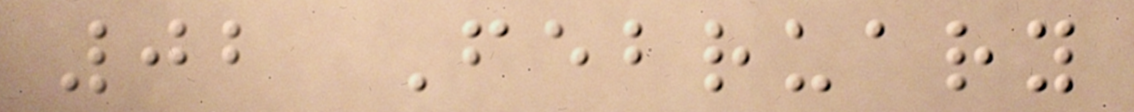02 February
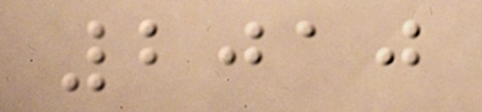2010
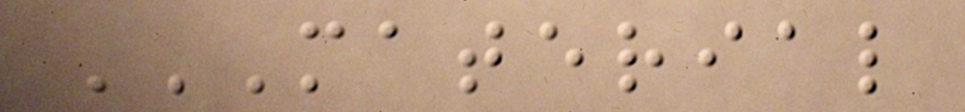MATERIAL
